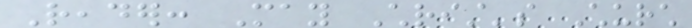Reader: May Christ's Church
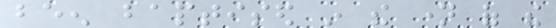been baptised in the name of the
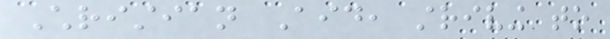Christian Aid, striving to
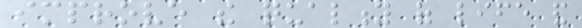improve the quality of life and
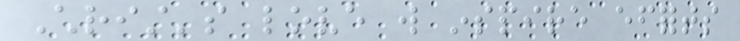Christ's love will inspire efforts
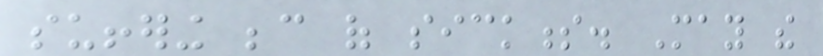suffering because of sickness. May the
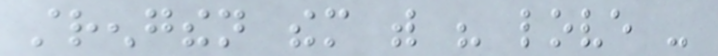strengthen them with his love -
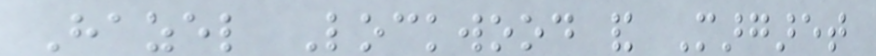Hazel Lockwood and Margaret
